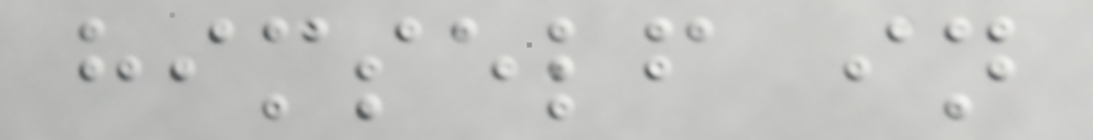himself in
